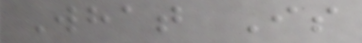What Is
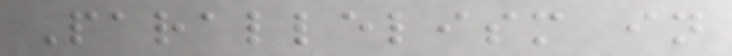Parallelism in
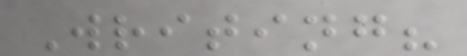Writing?
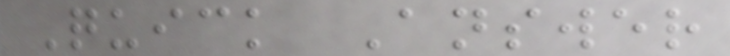Quick Answer
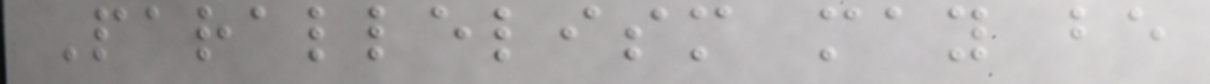Parallelism may be
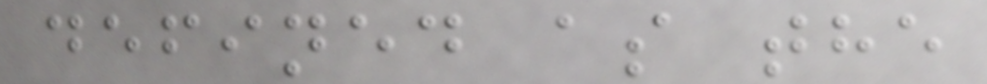defined as the
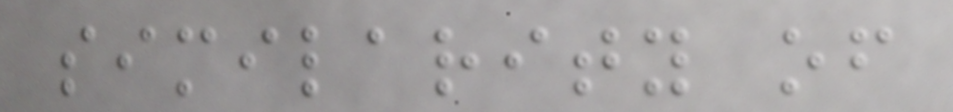similarity of
